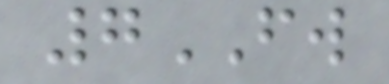7FW
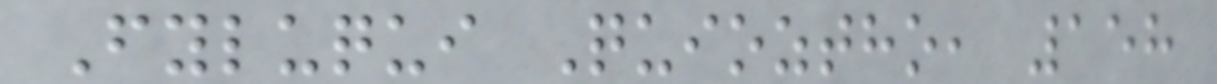Fyluqui Quioztho, 158
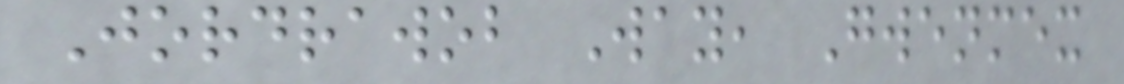Jordrawob Way, Gwenmex
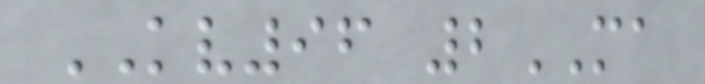KV96 2MA
